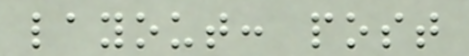layout: post
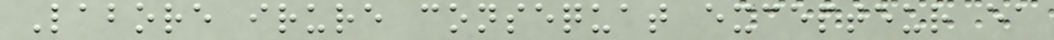Labore irure consequat excepteur ea
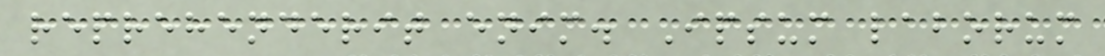reprehenderit enim. Ipsum laborum
